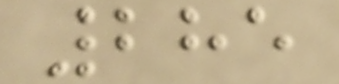285
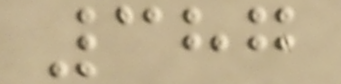387
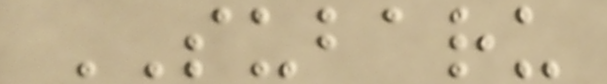SUBARU
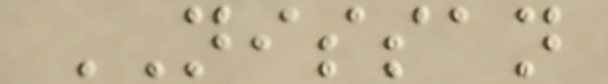NISSAN
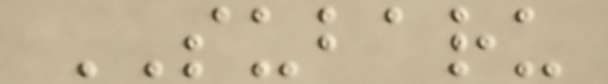SUBARU
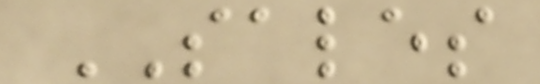SALES
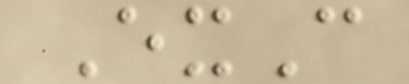ExC
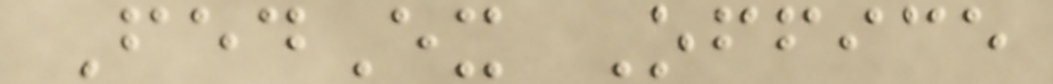FedEx Office
